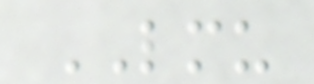LMU
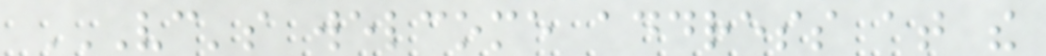VC'S WELCOME ADDRESS AT THE
